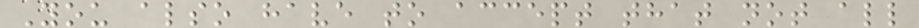You also have to accept that not all
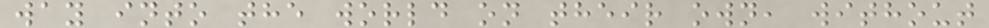way into the world on their own, without
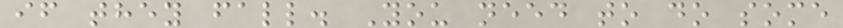if they fall. You need to do some
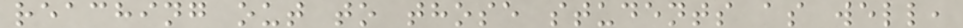reaching out to those students as well,
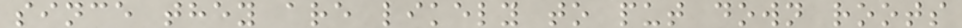since they are likely to put down roots
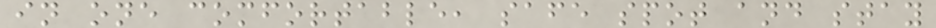in one comfortable, safe spot and stay
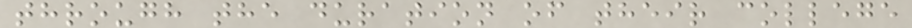through the duration of their college
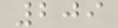209
